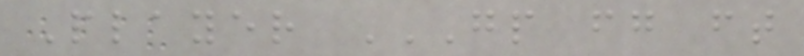Player GP FG FT
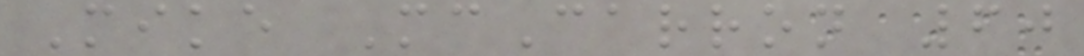Mike McCarron 60
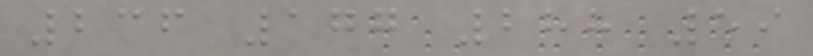236 177 288 59
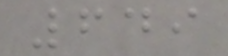649
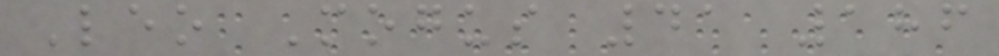Leo Mogus 41 186
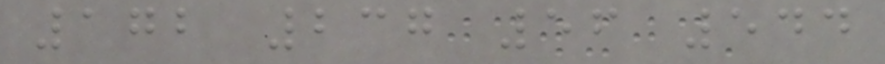172 237 56 544
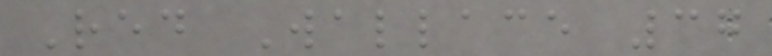Red Wallace 37
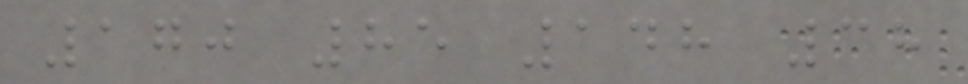170 85 148 38
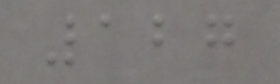127
